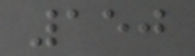150
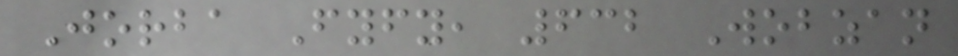Jorba Fyfy, 632 Wobzan
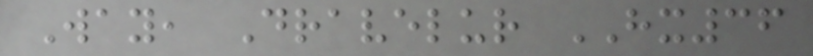Way, Dravelur HX36
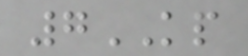7KP
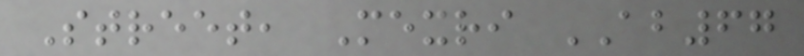Street, Mexri AB67
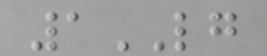1LG
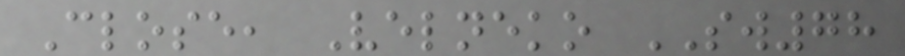Close, Velneko SW78
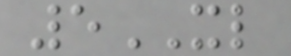5XL
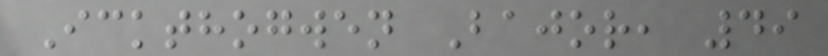Ickthogwen Bajor, 49
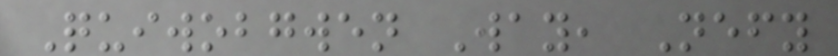Quiwobgwen Way, Nefy
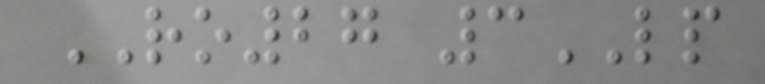RO27 3LP
